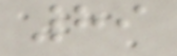89
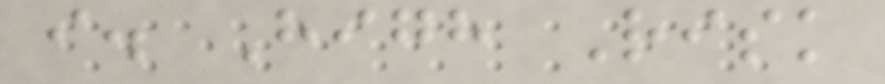i. High Risk
